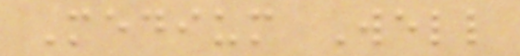Medium Well
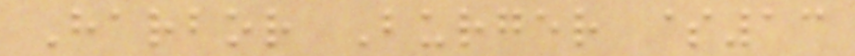Harbor Burger $13
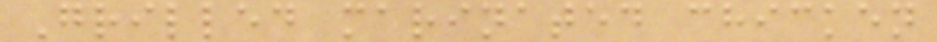Grilled marinated chicken
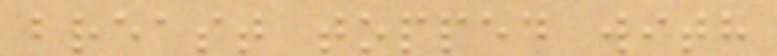breast topped with
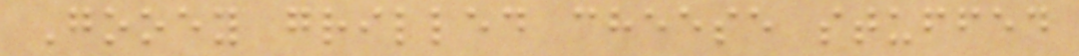Gooey grilled cheese stuffed
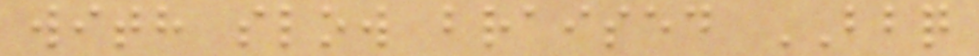with slow braised BBQ
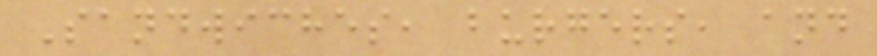Sandwiches, burgers, and
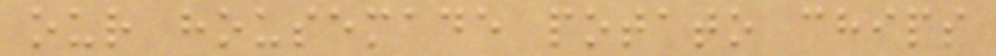our housemade potato chips
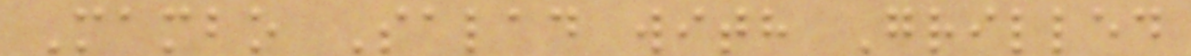Mambo Salad with Grilled
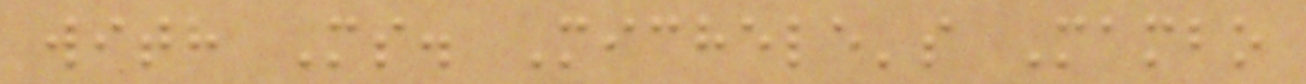with Ms. Michele's Mambo
